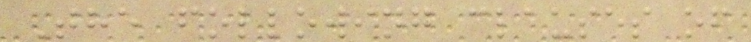The following clauses of
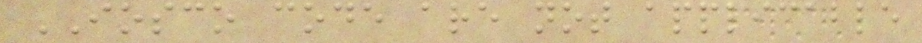IOSCO code are not applicable
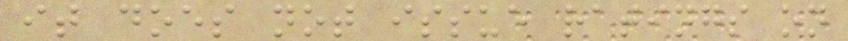it does not issue ratings on
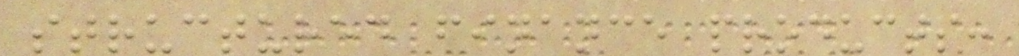structured finance products:
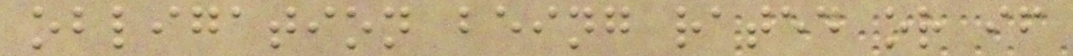obligation being rated or if
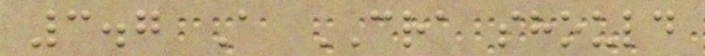3.7 A CRA should
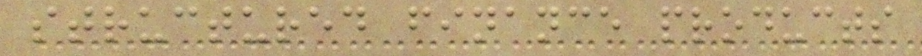structured finance products
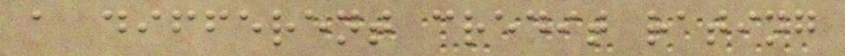a different credit rating
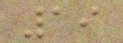19
